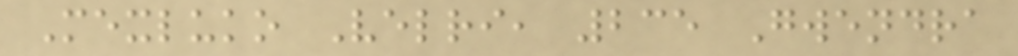Mexluko Velri, 235 Gwendra
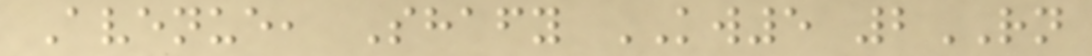Avenue, Shafy KW5 2RN
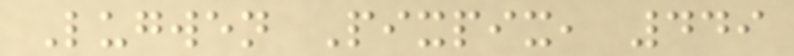Lugwen Pixpix, 449
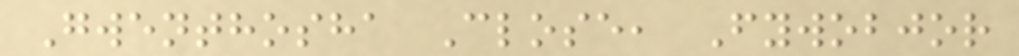Gwenthosha Close, Fywobjor
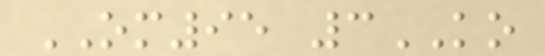OM95 3KO
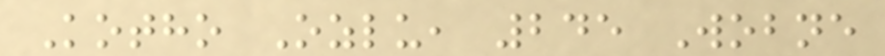Kotho Ozlu, 245 Wobne
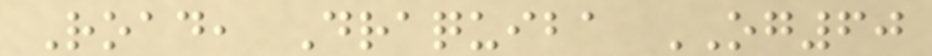Road, Draquiba OG60
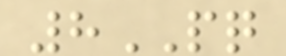8PQ
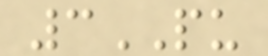3PU
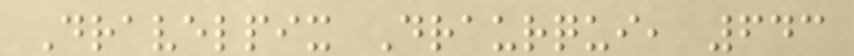Dravelpix Draurqui, 643
